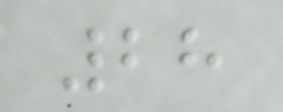28
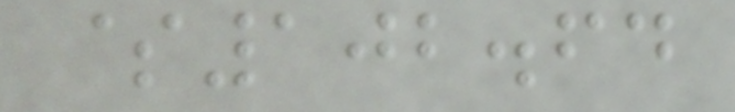$102.64
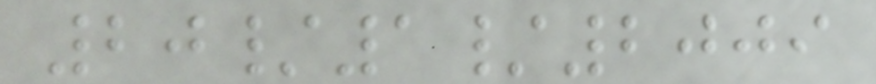20/1/2009
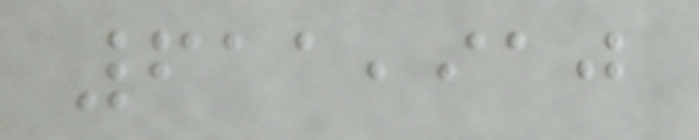611,910
